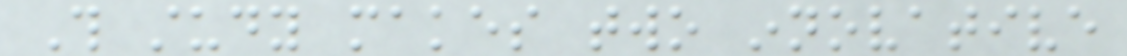This study makes two innovative
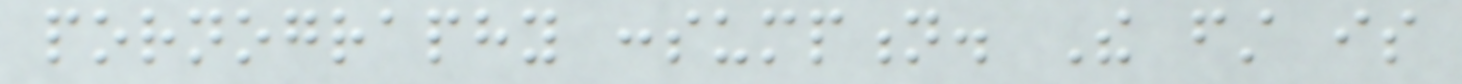pornography consumption. The first is
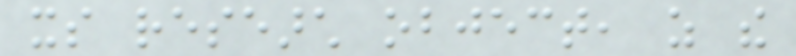its research object, as the
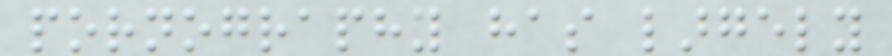pornography has largely
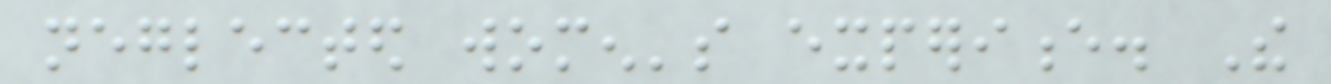neglected women's experience. The
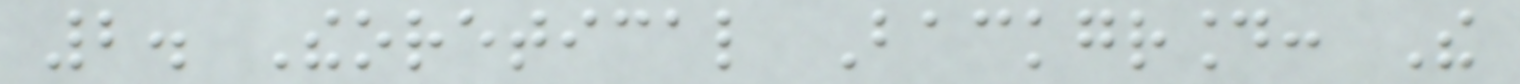2. Theoretical Background: The
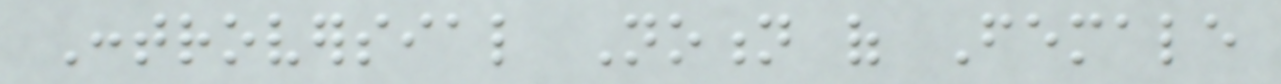Controversial Notion of Female
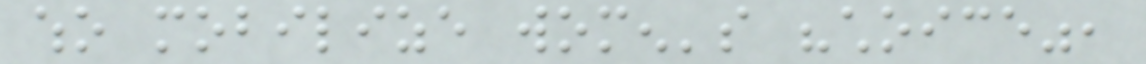who mobilize women's "choice",
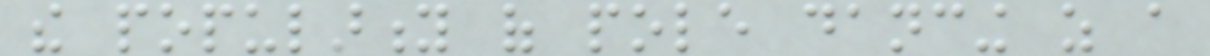the popularity of pole dancing as a
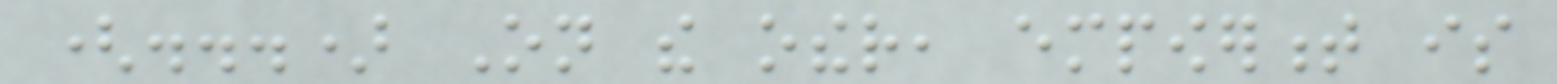(...) On the other, empowerment is
